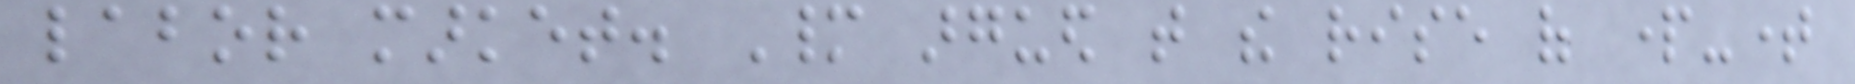labor market. Many argued that the rise of part-time
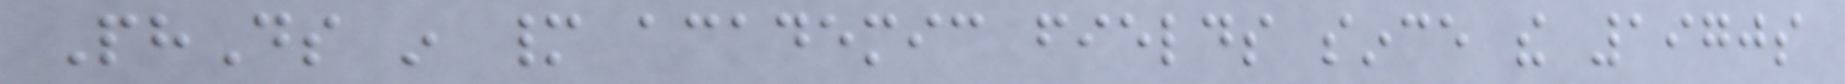PhDs in many academic fields since the 1970s
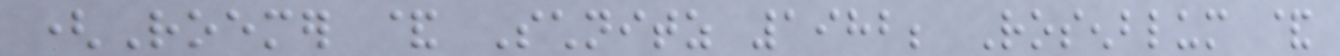(Roemer & Schnitz 1982; Rosenblum &
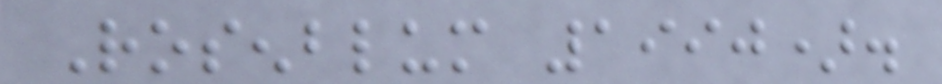Rosenblum 1990).
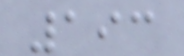193
